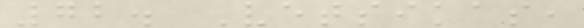72. Vetsikas,
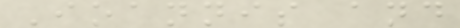Ioannis and
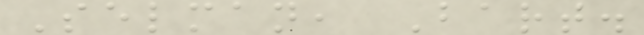Selman, Bart.
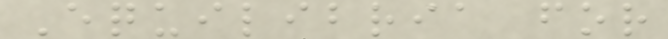Equilibria for
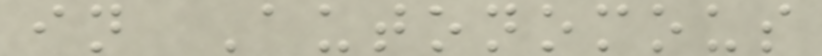in Autonomous
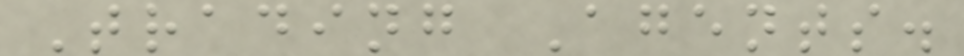Trading Agents.
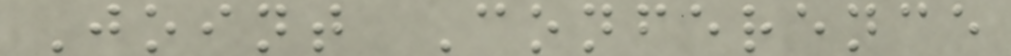Joint Conference
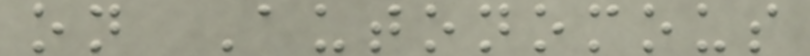on Autonomous
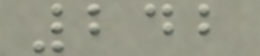242
